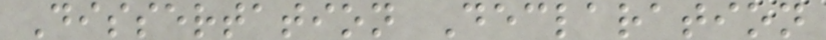Dissertation Declaration
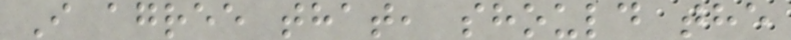I agree that, should the
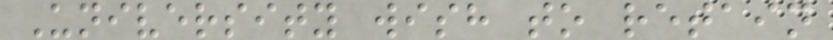University wish to retain
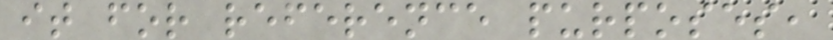it for reference purposes,
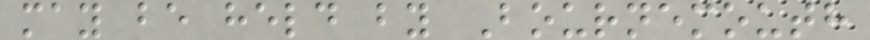may be held by Bournemouth
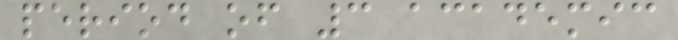period of 3 academic
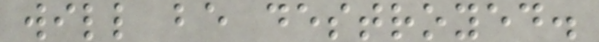will be destroyed.
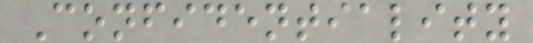Confidentiality
